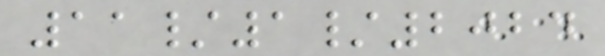11/1/2024
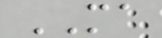MA
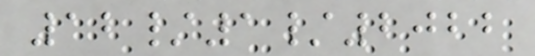12/1/2022
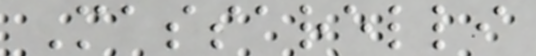Massarelli
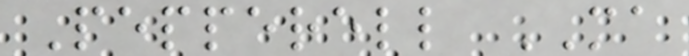Pepperell MA
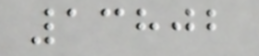13802
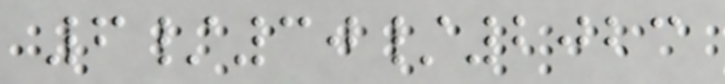6/30/2023
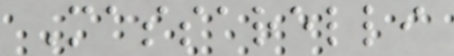Massarelli
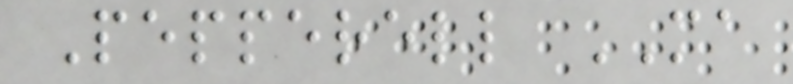Pepperell MA
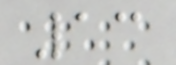13
